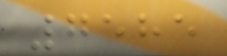7585
